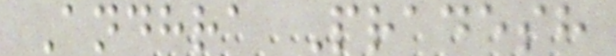Andhra Pradesh
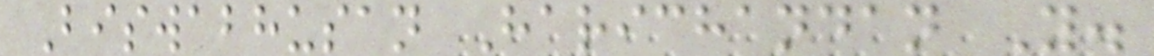Biswabhusan Harichandan Y.
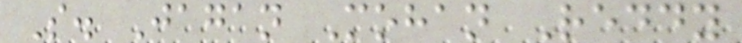S. Jagan Mohan Reddy
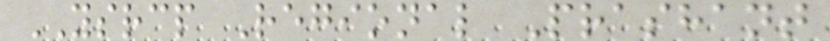YSRCP Regional Prashant
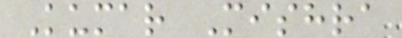Kumar Mishra
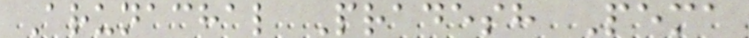Arunachal Pradesh Pema
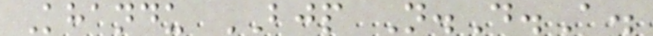Khandu BJP N.D.A.
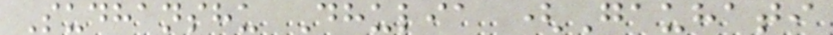Sudhanshu Dhulia (Gauhati
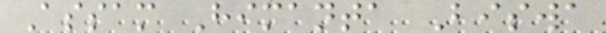Assam Himanta Biswa
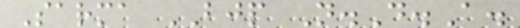Sarma BJP N.D.A.
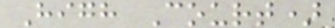High Court)
